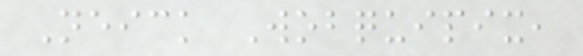Neick Wobquipix,
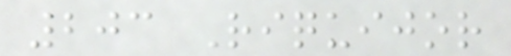203 Riquijor
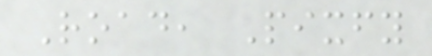Road, Pixfy
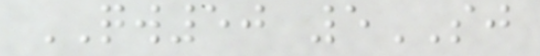QW50 5SJ
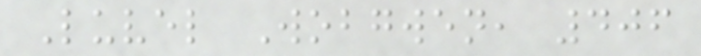Luvel Wobgwen, 406
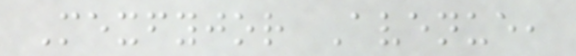Mexfyjor Avenue,
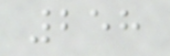258
